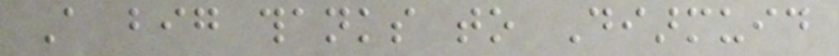A big thanks to Diarmuid
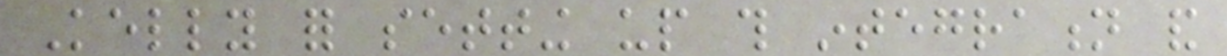Kelly for setting up this integration and
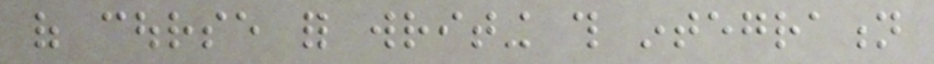of course for writing this integration
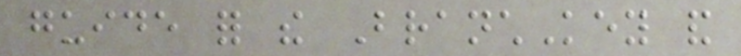guide for the BranchKey and
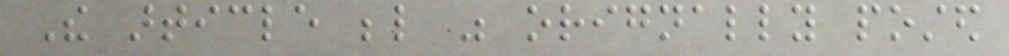The article below was orignally posted
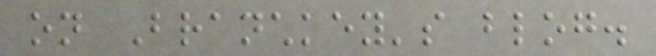on Branchkey's blog.
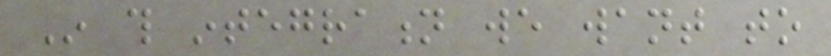In this integration we want to
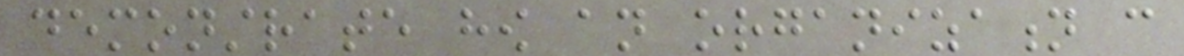demonstrate how an organization can
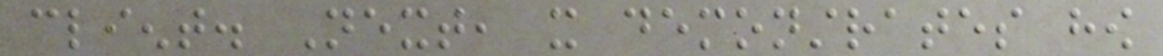client. Next, it demonstrates how
